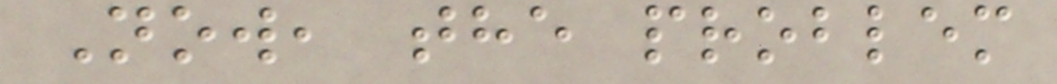Now, the problem
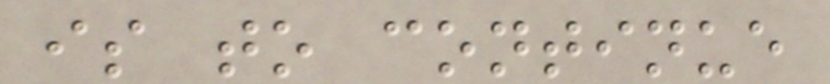is to continue
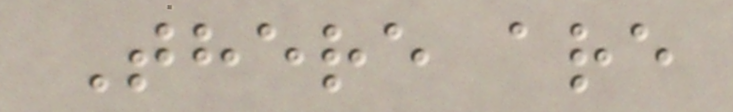There are
